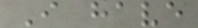I have
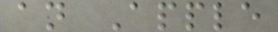an Apple
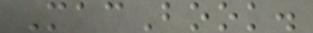MacBook.
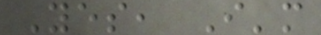Yes, I'm
